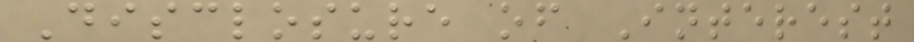Disclosure of Interest
